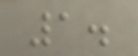1.
